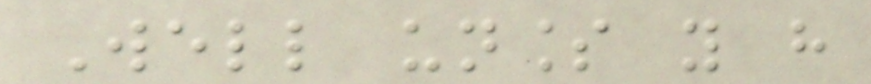Well unless you have
